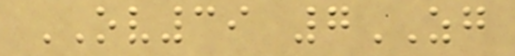OV39 7ZG
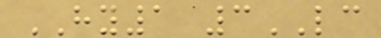HY1 3LC
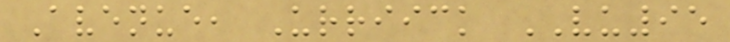Avenue, Urriick VU95
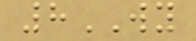8WY
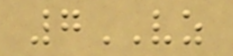7VZ
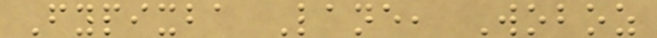Fypixba Lane, Woboz
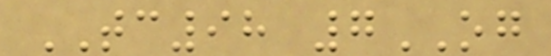TC98 7OG
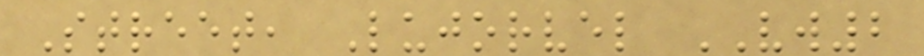Street, Lujorvel VW2
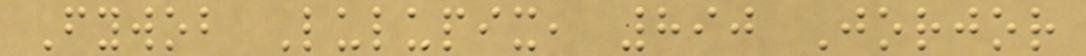Fywob Lulupix, 890 Jorjor
